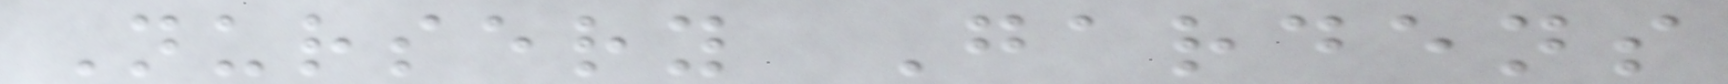Nursery Gardens
